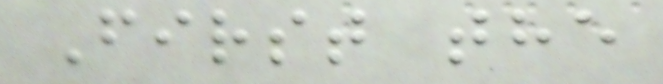First the
